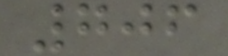706
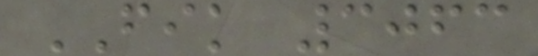FIK 3063
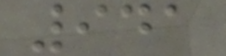941
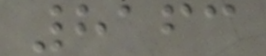8163
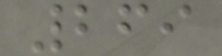269
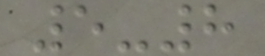5-8
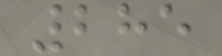285
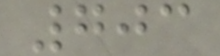703
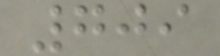709
